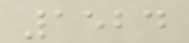1524
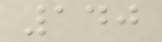140
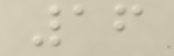16
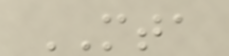MTA
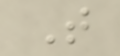T
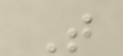T
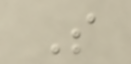S
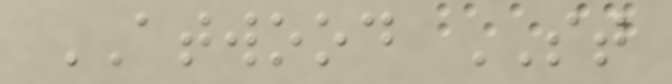ATWOOD ST
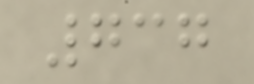737
